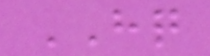HQ
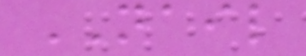NAIL
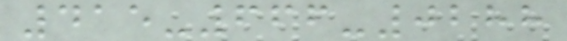415-666-0288
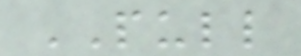PULL
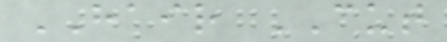HAIR CUT
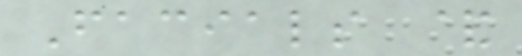Facials &
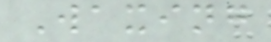Waxing
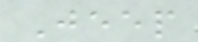Jeep
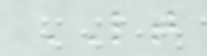LT
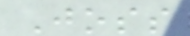Joss
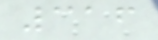316
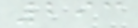293
